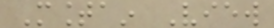Mountain View
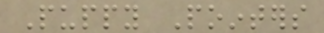Puppy Pointers
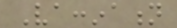Vaccination
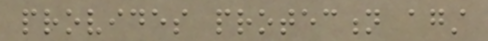provides protection against
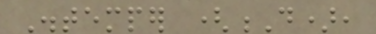Distemper (D),
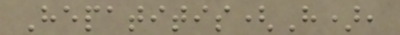Hepatitis(H),
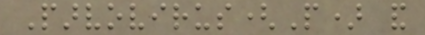Parvovirus(P) and
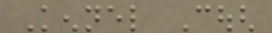Kennel Cough
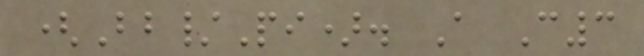(Bb/Pi). A C3
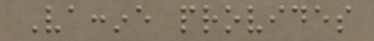Vaccine provides
